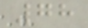78
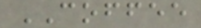COFFEE
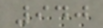940
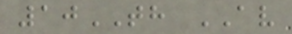10TH AV
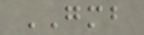GMB
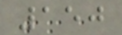150
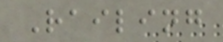Railing
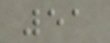51
